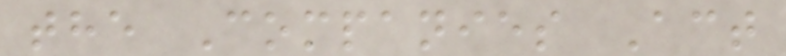the Companies Act
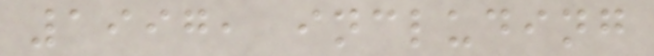1997, including
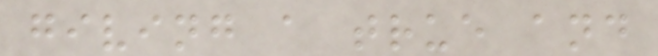giving a true and
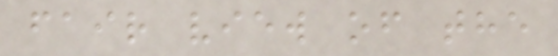fair view of the
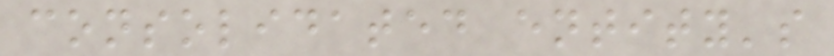consolidated entity's
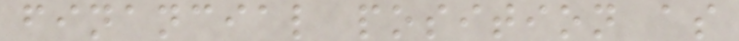financial position as
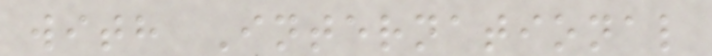with International
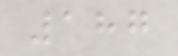187
